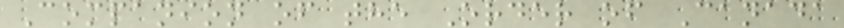Companion of the Order of Canada
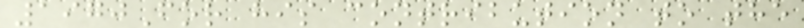1970For his contribution to the
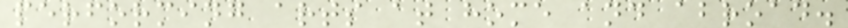performing arts at home and abroad.
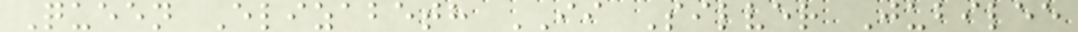Queen Elizabeth II Silver Jubilee
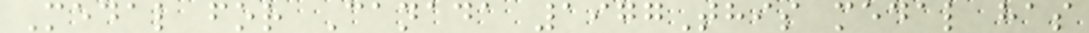Medal for Canada 1977This medal has
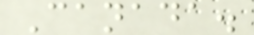Canada.
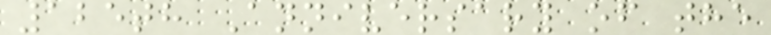125th Anniversary of the
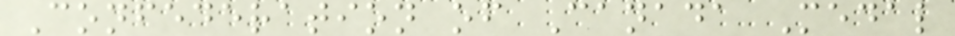Confederation of Canada Medal
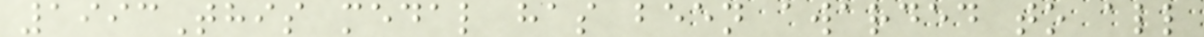1993This medal has been awarded to all
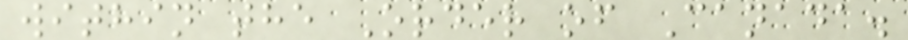within the Order of Canada.
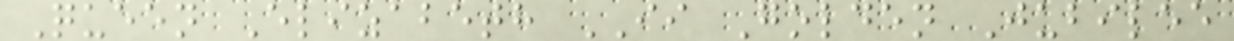Queen Elizabeth II Golden Jubilee
